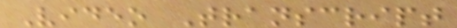Video Transcript
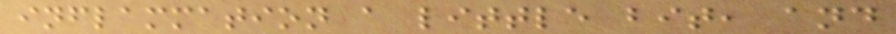inflammation a little bit, and
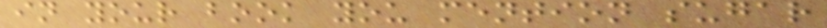in your book you mention sugar
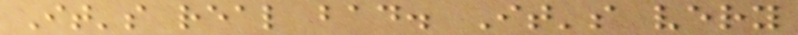It's real bad. It's very
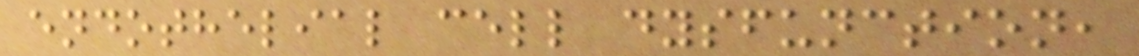endothelial cell dysfunction,
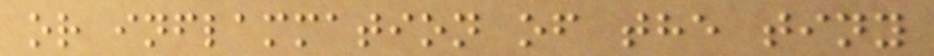or inflammation of the tiny
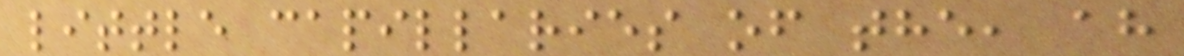little capillaries of the, ah
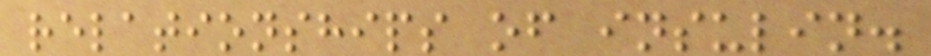relationships of insulin.
